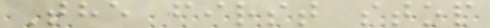The first stop
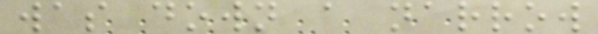was down a narrow
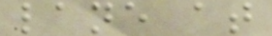lane at
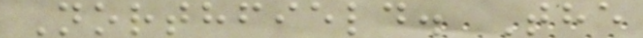Northfield. The
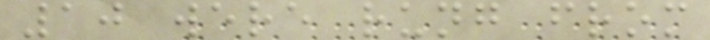10 were rung from
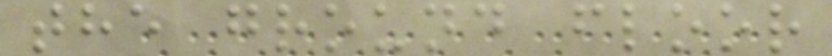the ground floor
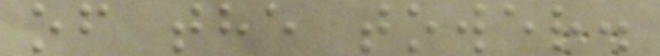of the tower.
